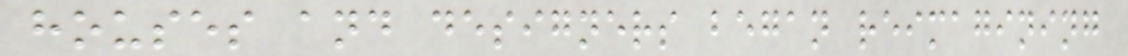houses and designers began reimagining
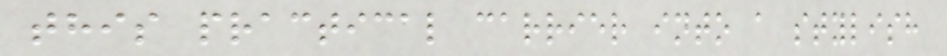this practical carrier into a stylish
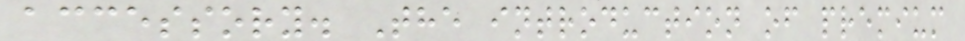accessory. The introduction of premium
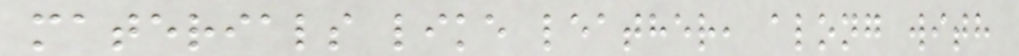materials like leather, along with
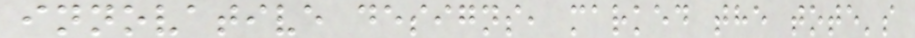innovative designs, marked the tote's
